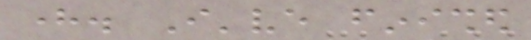here. I've finished
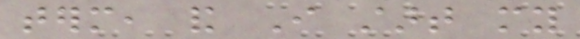term, and I start my
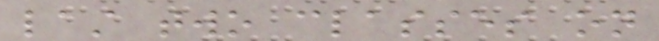last two classes on
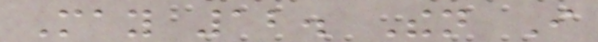May 12. Then I
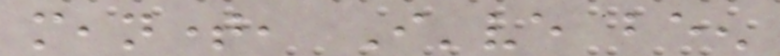meantime, I've been
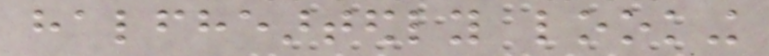halfheartedly looking
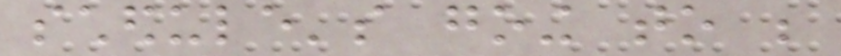schedule's going to be
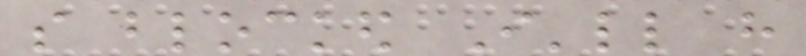so blocked I'll have
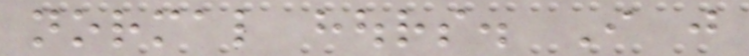normal hours. I just
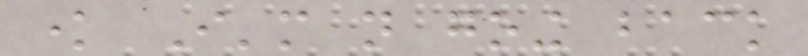know I'm not going back
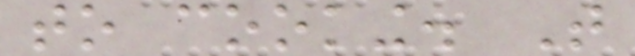to cooking. That
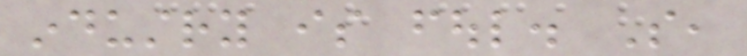industry is foul. So,
